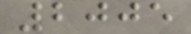2005
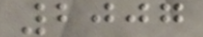2007
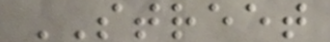STREET
